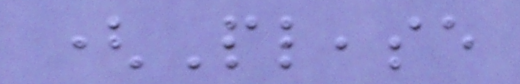(Please
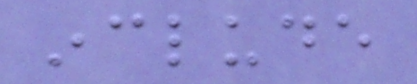include
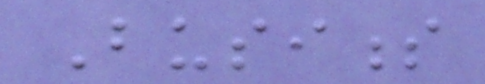Business
